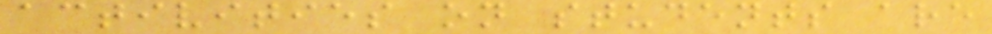activities on students are
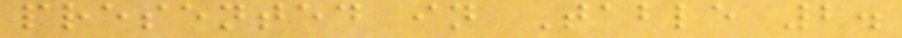presented in Table 2.
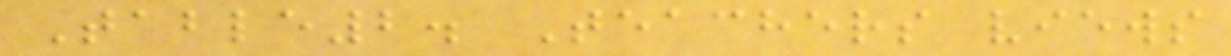Table2. Teachers views
